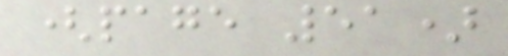(page 51)
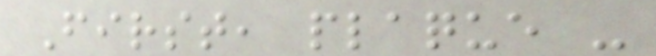First, plaque -
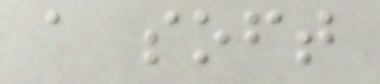a soft
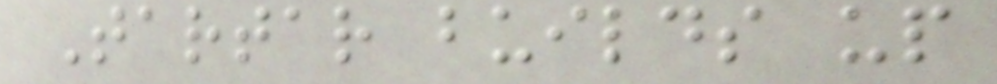Tartar builds up
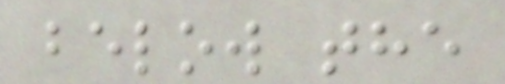below the
